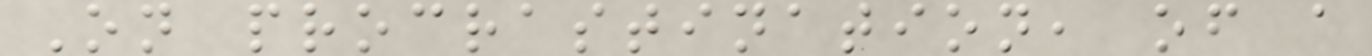On procrastination, of a
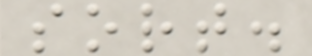sort.
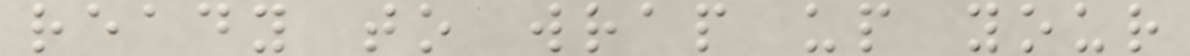ready to wrap up your
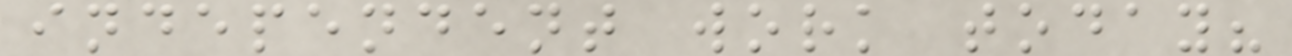independent work today?
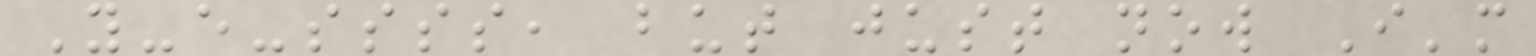Y-e-ssss, but just now I'm
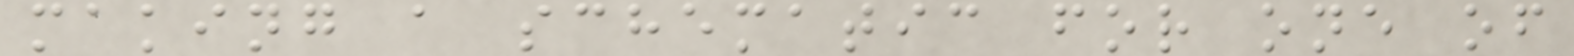making a schematic for one of
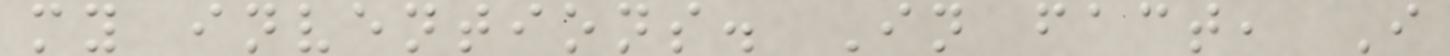my inventions. In fact, I
